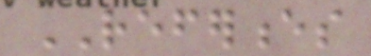REFERENCES
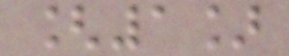[1]
